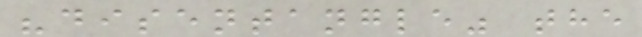"disentangle" the
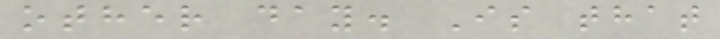other day. Is that
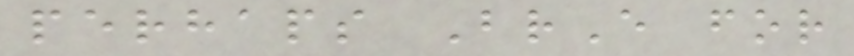perhaps BrE for
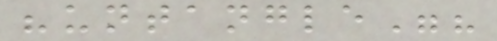"untangle"?
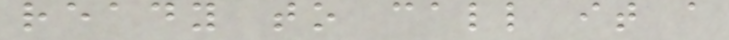ready to call it a
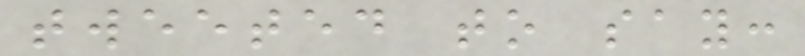tweeted to say:
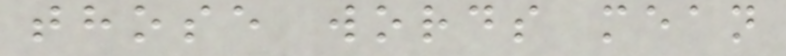those words mean
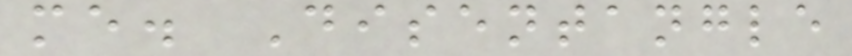me. Disentangle
